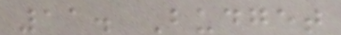11. Budget
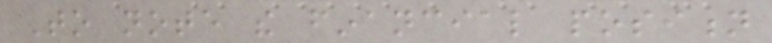To note the financial position
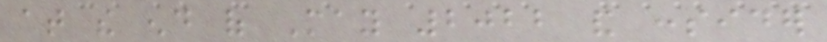at the end of May 2022 and consider
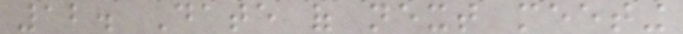12. Date of next meeting
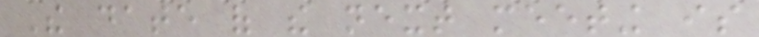The date of the next meeting is
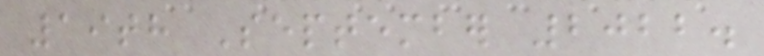19th September 2022.
